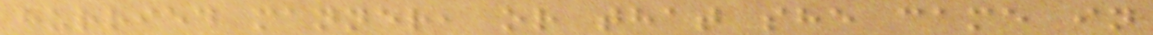hurried manner, or that she came in
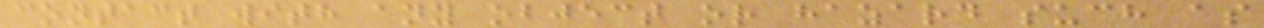contact with any object or hazard such as
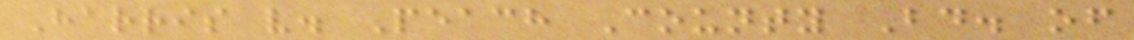Harris v. Peach County Bd. of
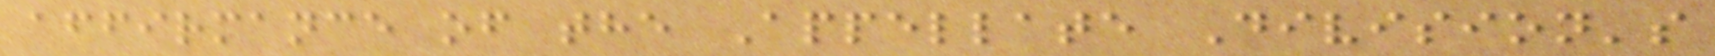affirmance of the Appellate Division's
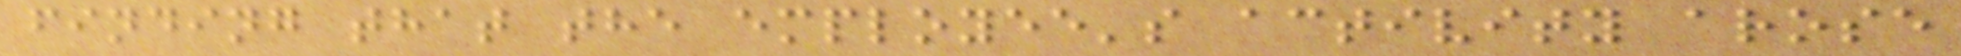finding that the employee's activity arose
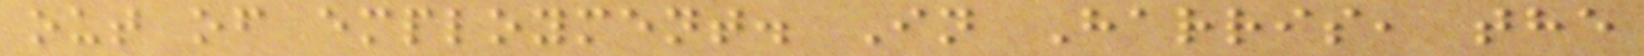out of employment. In Harris, the
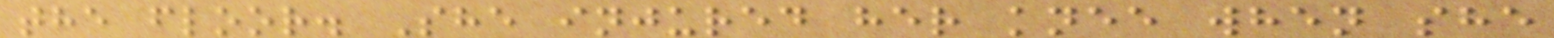the floor. She injured her knee when she
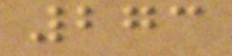273
